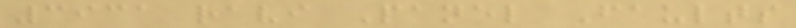3931 ravi Panel Faults
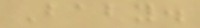Baby.
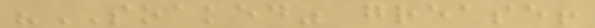"SOAKED" grease!
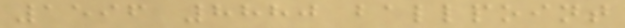1596 8880 ballpoint
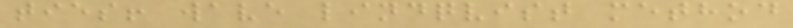ties! wave lindqvist method
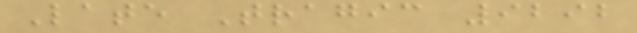Late Tragic 9292
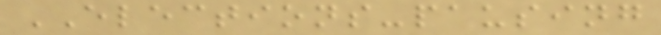ELECTIONS-pausing
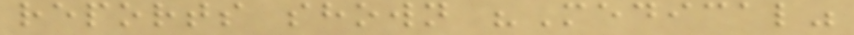reports shown "Medical"
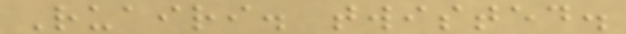Ruairi. twisted.
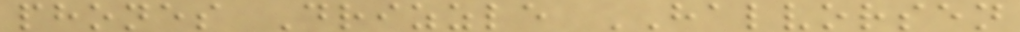phones Drizzle HALVORSEN
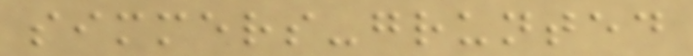simmers-grunted
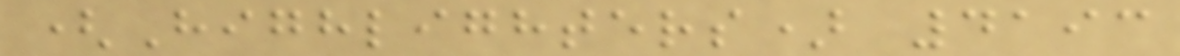(Highlighters) 4193
